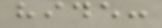hide:
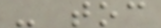- toc
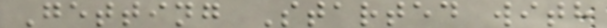Getting Started with
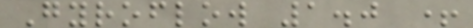Gyroflow 1.0 +
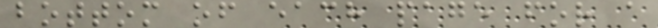bottom of each page for a
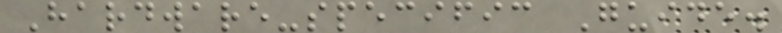Hardware-specific Guide.
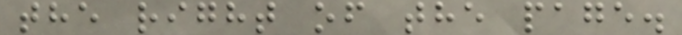the right of the page.
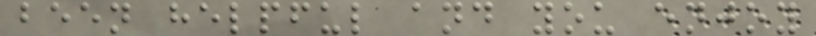been helpful and you enjoy
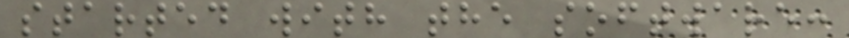started with the software:
